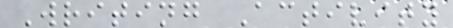Writing Activity
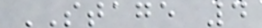STAGE 4
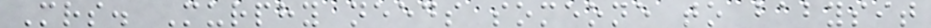Mrs. Murphy needs someone to babysit
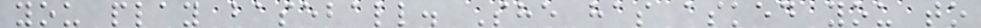you play baseball. She has asked you to
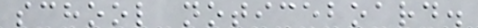school noticeboard.
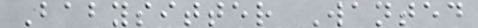Babysitter Wanted
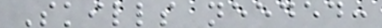Skills needed:
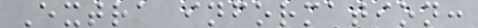Extra information:
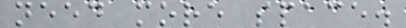need more space.
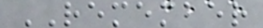REMEMBER
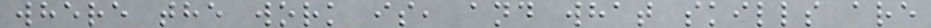where the work is, and what skills are
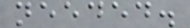needed.
